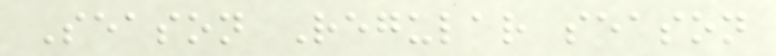Season Regular season
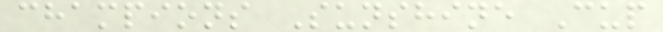champions Sunshine Cup
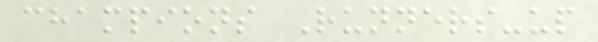champions Runners-up
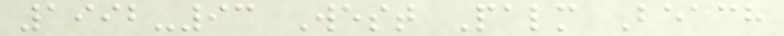1992-93 West Palm Beach
